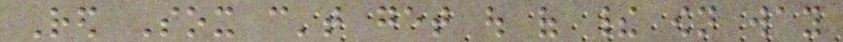Red Sox can't get out of their own way
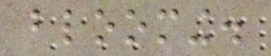blooming.
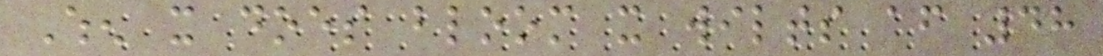When it does bloom it wilts after 48
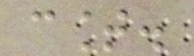count.
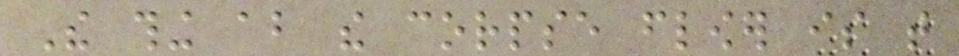The thing about the corpse flower is that
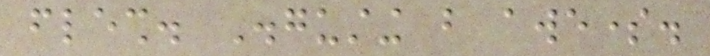flesh. Disgusting but awesome.
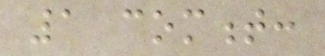1 comment:
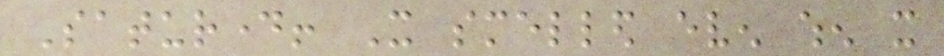Saturday! It smelled even when it
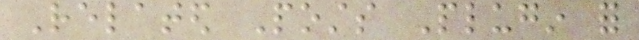Related Posts Plugin for
